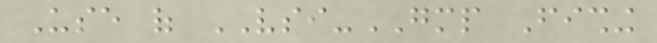Use of VSI-GMP Fishing
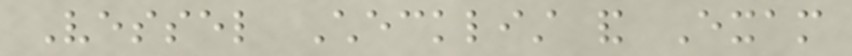Vessel Checklist and Exam
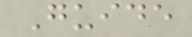Guide
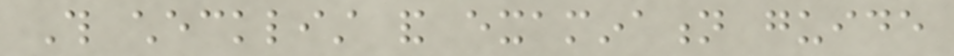This checklist and examination guide
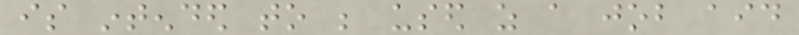is intended to be used as a job aid
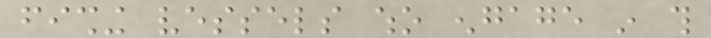fishing vessels who engage in this
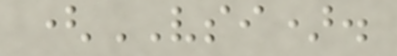(VSI).
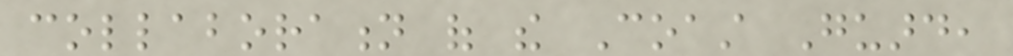collaboration of the Coast Guard,
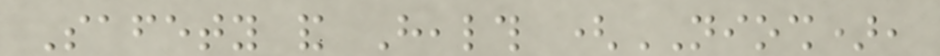Safety and Health (NIOSH),
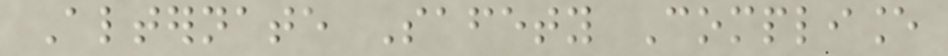Alternate Safety Compliance
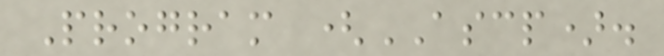Program (ASCP).
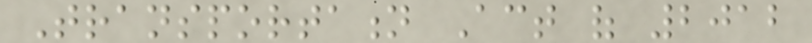Transportation Act of 2012
